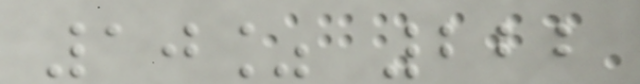10% 222
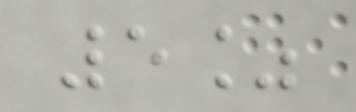5%
